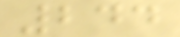244
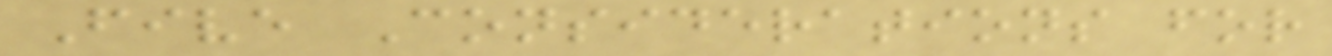Five Considerations for
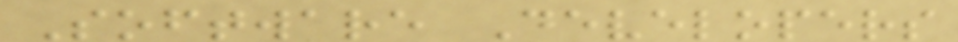Software Developers
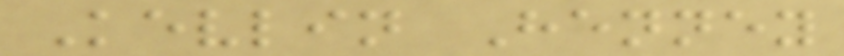Kevlin Henney
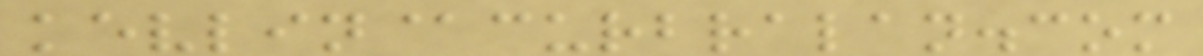kevlin@curbralan.com
